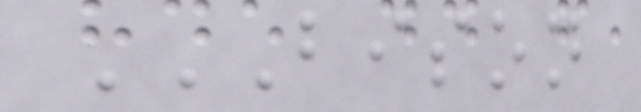BISON
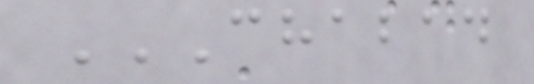CHABAD
